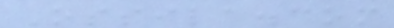Ossila.com
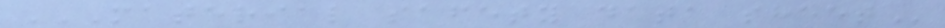MATERIAL SAFETY DATA SHEET
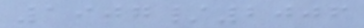1907/2006
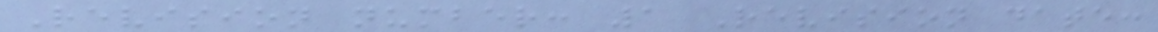Revision number: 1 Revision date:
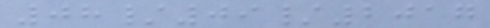08/09/2017
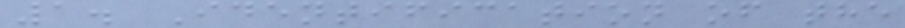1. Identification of the
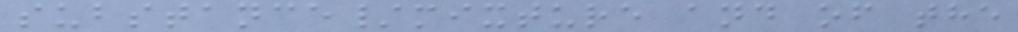substance/mixture and of the
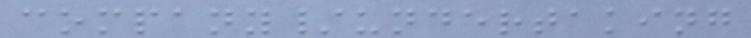company/undertaking
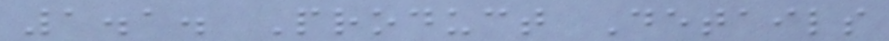1.1. Product Details
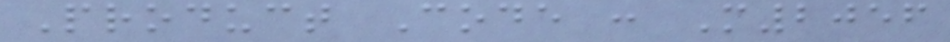Product Code : M2056
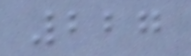227
